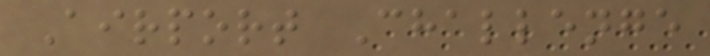Airport Challenge
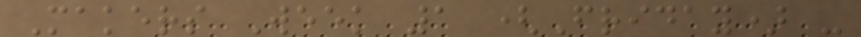Makers Week 1 (Friday) -
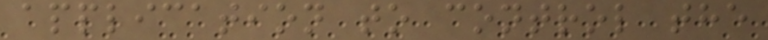application to control the
